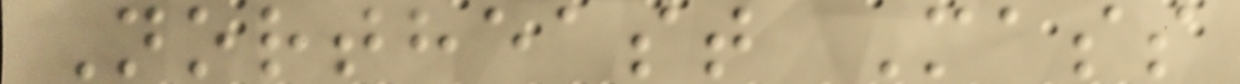Northeast Mass
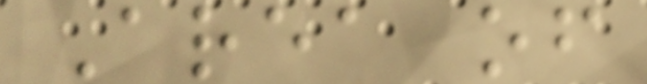Area of
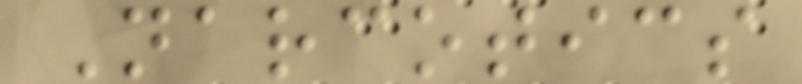Narcotics
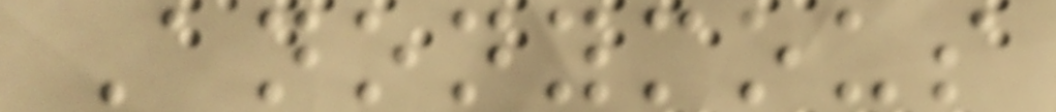Anonymous
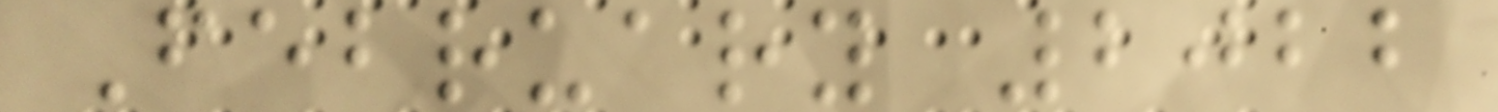February 2022
